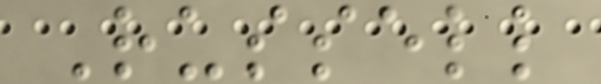Russell
